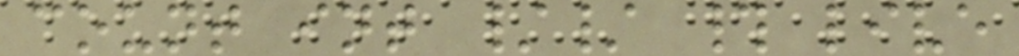count int // # live
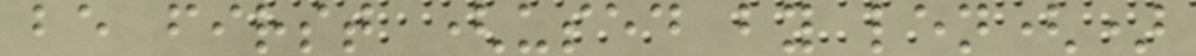be first (used by len()
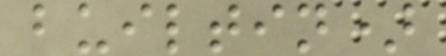builtin)
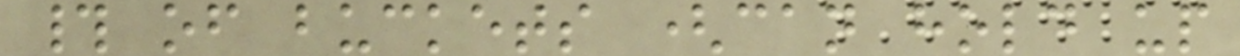# of buckets (can hold up
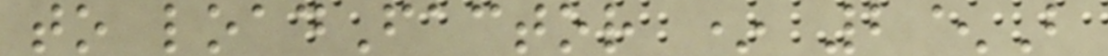to loadFactor * 2^B
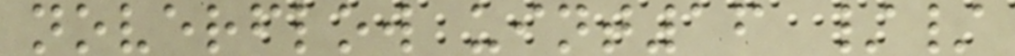noverflow uint16 //
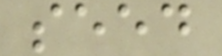seed
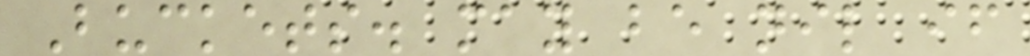Buckets. may be nil if
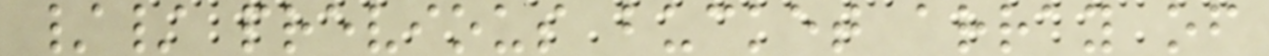// previous bucket array of
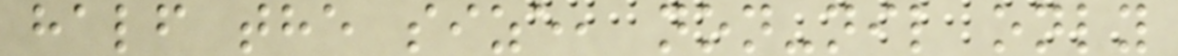half the size, non-nil only
